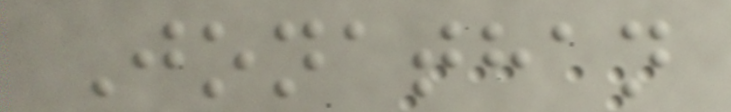Jonathan
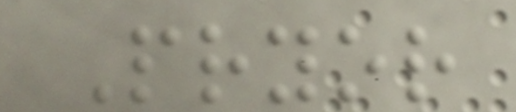Pryor
